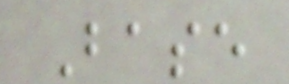Base
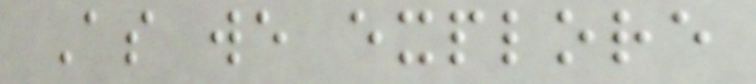As we explore
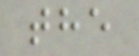the
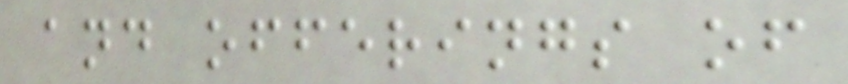and offerings of
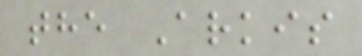the Arkis
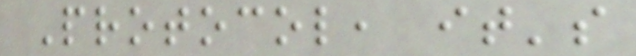Protocol, it's
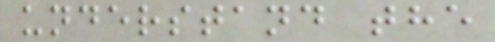understand the
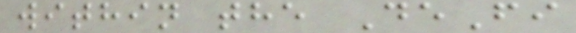within the DeFi
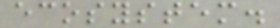ecosystem.
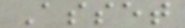Asset
